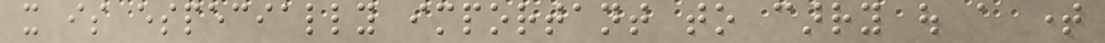it is especially important to carry out a time
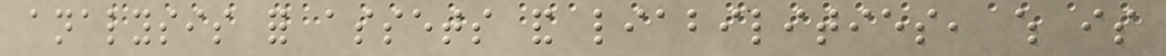analysis for assets and liabilities, which is
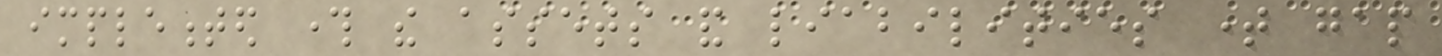implemented through the assets and liabilities time gap
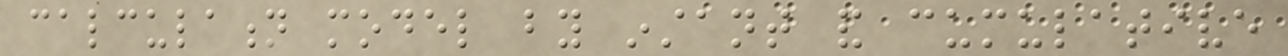calculation model by instant and cumulative
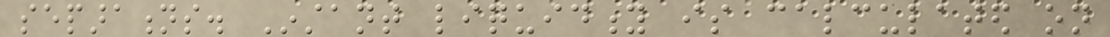separations. Instant liquidity is calculated on
